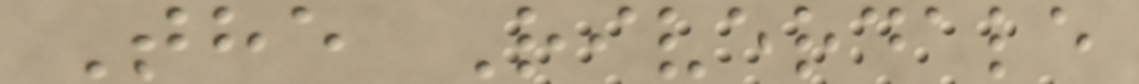The Riverdale
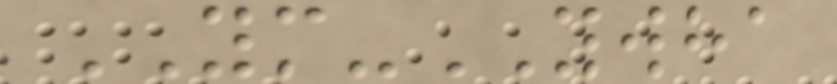YM-YWHA
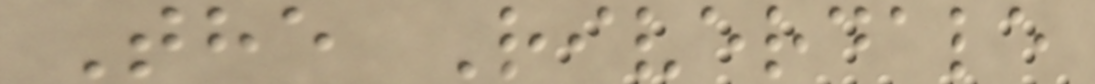The Riverdale
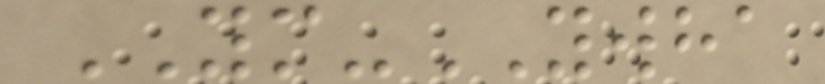YM-YWHA
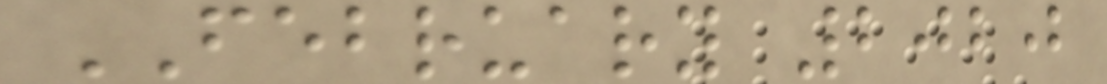FEBRUARY 2020
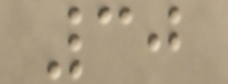30
